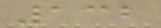132
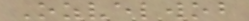Ozvelwob
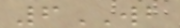6WB
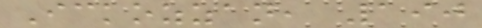Ickozzan, 190
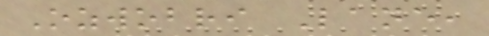Ozwobri Lane,
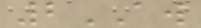2AW
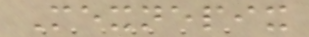Mexnepix
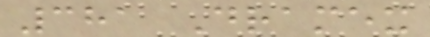381 Dramex
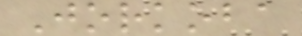Jorkoba
